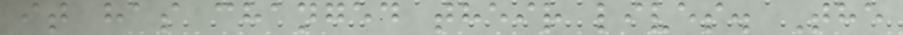it has changed their lives. The
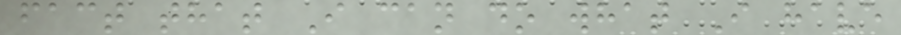fact that I can do what I have
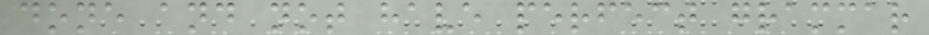done and not have perfect grammar
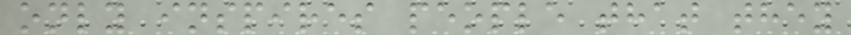only inspires people that they
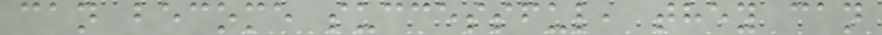can become successful, they can
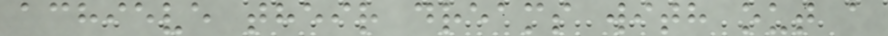achieve their dreams with out a
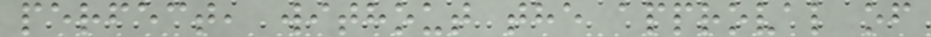perfect, without the approval of
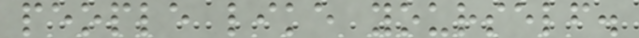people like yourself.
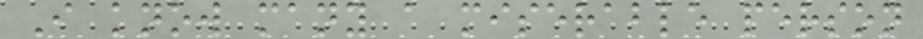I know many a miserable person
